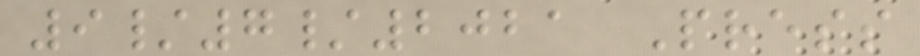9/7/2021 Press
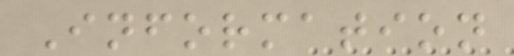Information
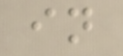in
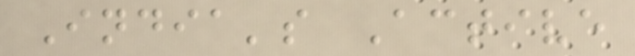India's Active
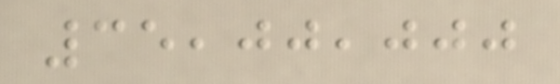35,00,000
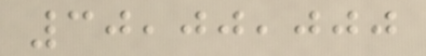30,00,000
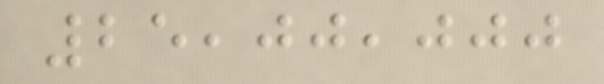25,00,000
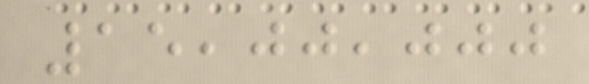15,00,000
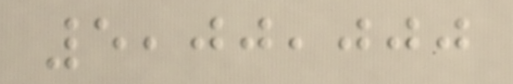5,00,000
